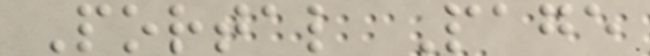Portal Page
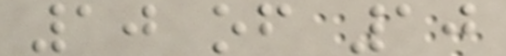10 of 10
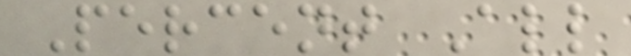Percent All
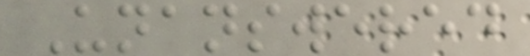Unanswered
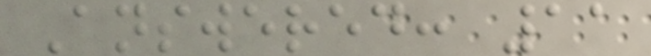Answered: 11
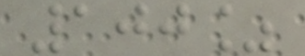100%
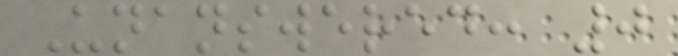Unanswered: 0
